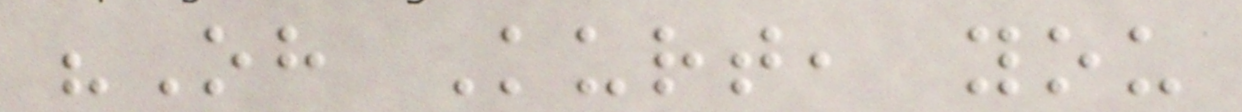"Oh Kurt, you
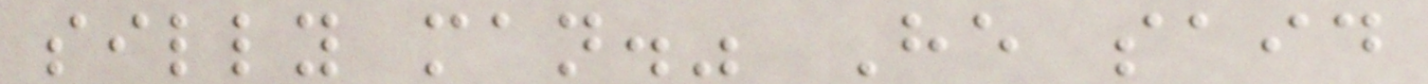silly man." He said
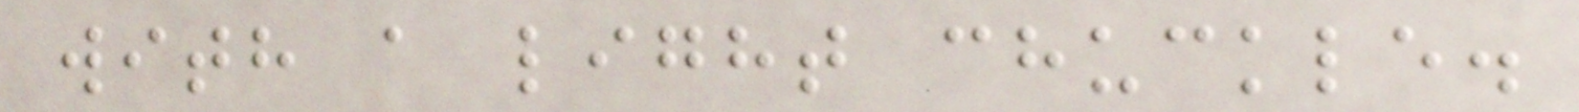with a light chuckle.
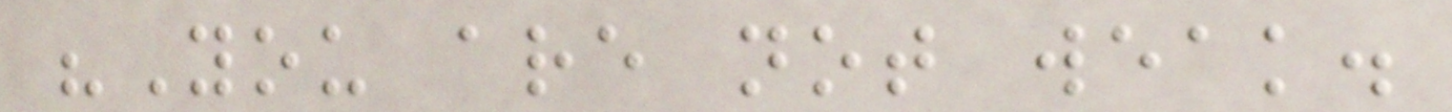"You are not weak.
